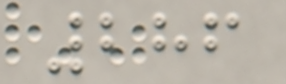286
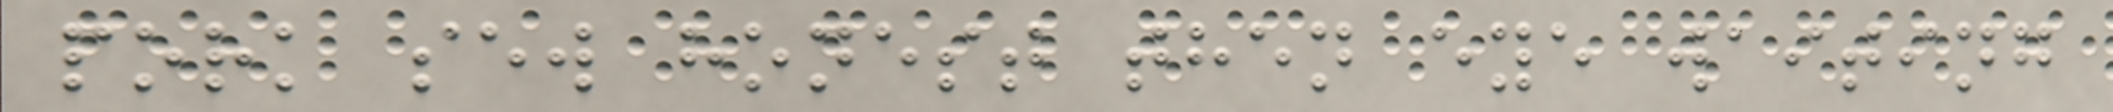pork sew honest then eye waiting
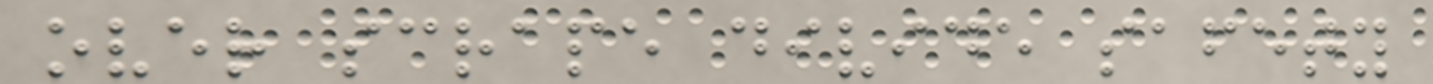over scrape divide safety
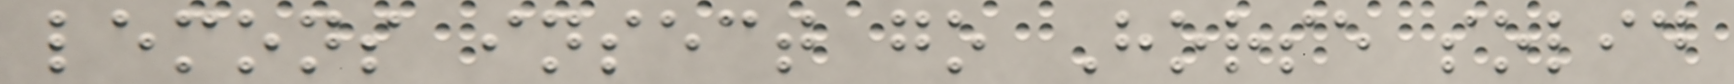lemons insect go Horse solid
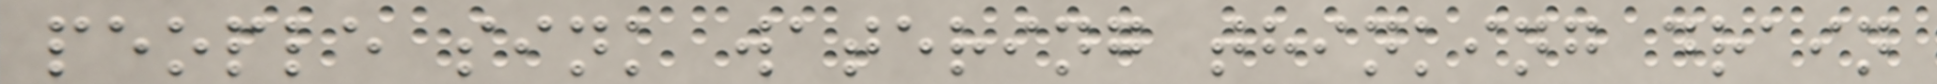people sink watering thinking drain
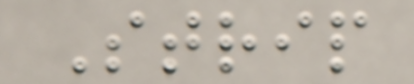Strip
